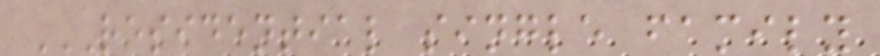RESIDENTIAL SINGLE FAMILY
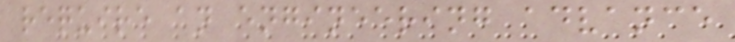require an engineering advance
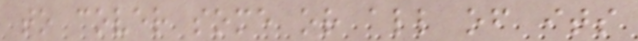to cover some or all of its
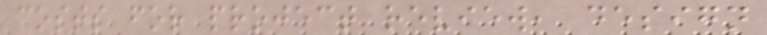costs for project review, design
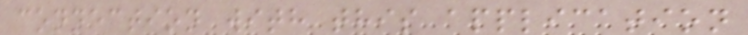connection with this application
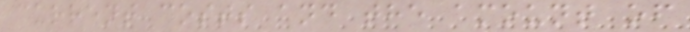current costs and the amount of
